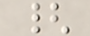{
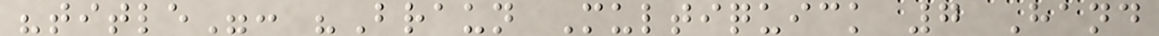"title": "Braun Multiquick 7 Hand
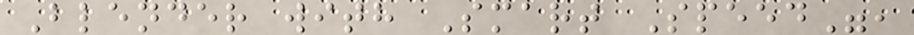Blender with Smart Speed",
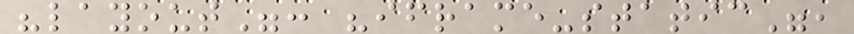"layout": "iframe-static",
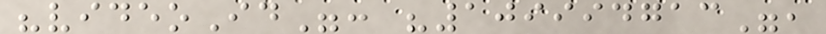"videoId": "109994713",
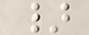}
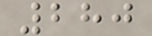280
